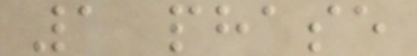1 phase
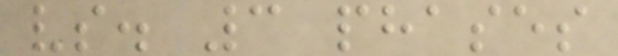vs. 3 phases
